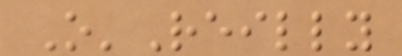O'Reilly
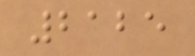2125
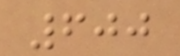600
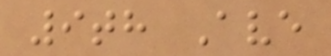9th Ave
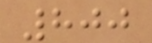800
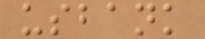usbank
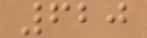620
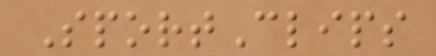SportClips
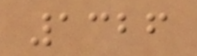1326
